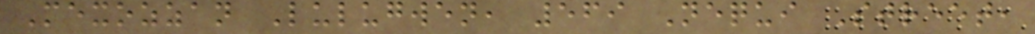Mexozzan Lulugwen, 569 Nequi Street,
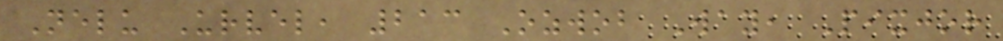Nelu Urvel, 213 Ozwob Way, Pixjor
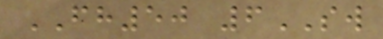FH50 6SW
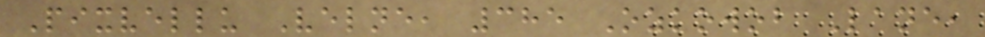Pixvellu Velne, 385 Ozkowob Lane,
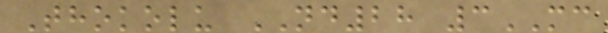Thokolu ND28 3MC
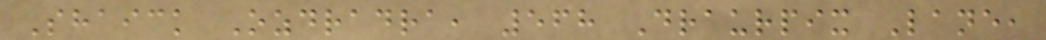Shaick Ozdradra, 568 Draurpix Lane,
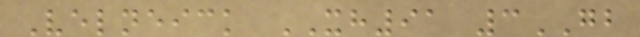Velneick XH91 3GB
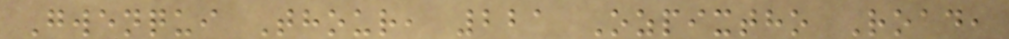Gwenqui Thour, 221 Ozpixtho Road,
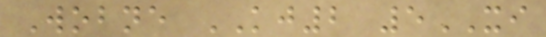Wobne KJ2 5XI
